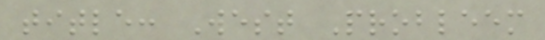title: West Probleem
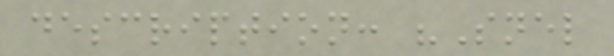description: "Snel
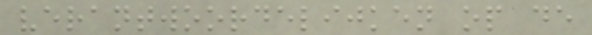verantwoordelijken op de
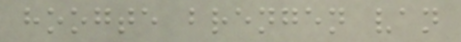hoogte brengen van
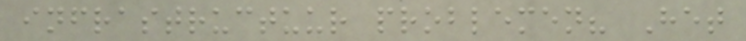infrastructuur problemen? Het
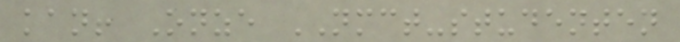kan! Onze NMCT-studenten
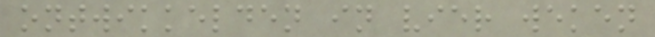ontwikkelden in vier weken
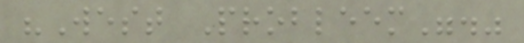"West Probleem"."
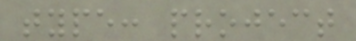type: project
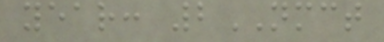year: 2NMCT
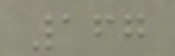167
